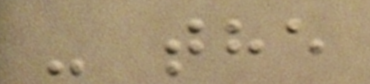- the
